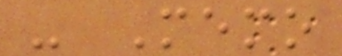- Memo
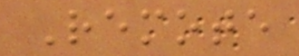Remote
